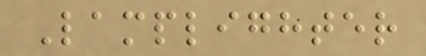Lamplighter
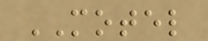MOTEL
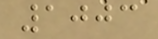1003
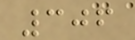306
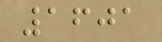1601
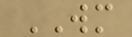WM
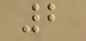2
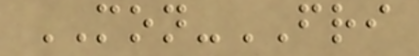MON-FRI
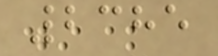2385
